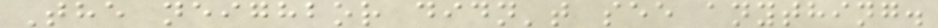The neighbor didn't see anything.
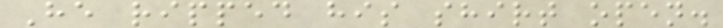He ripped his shirt open.
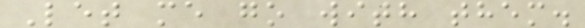Let me go with them.
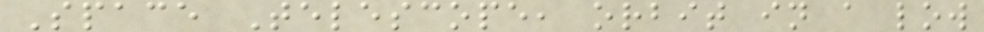Space Telescope, orbit in a low
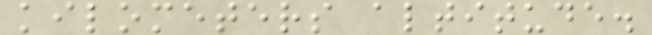kilometers altitude.
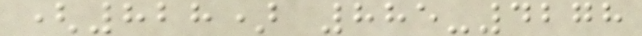(828) 885-4278
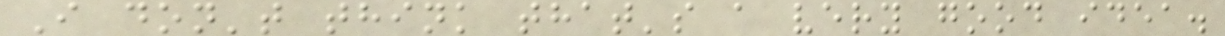I don't think that's a very good idea.
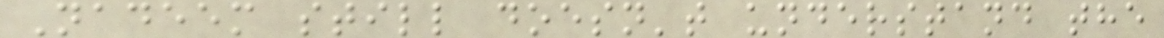Nadeem still doesn't understand the
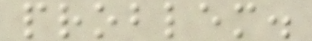problem.
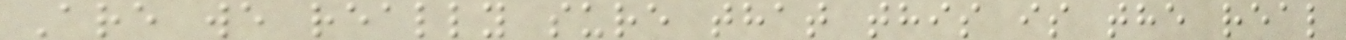Are we really sure that this is the real
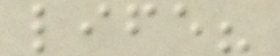life?
